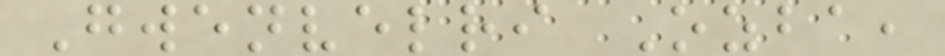Gwenvelri Ozba,
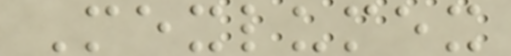Mexlumex
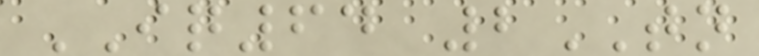IQ64 2TN
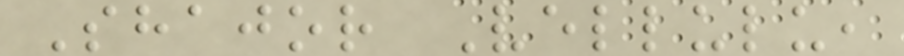Shajor Vellulu,
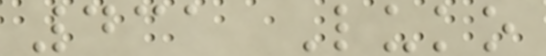431 Luko
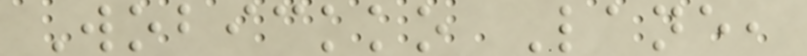Wobickko Lane,
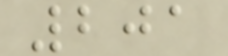201
